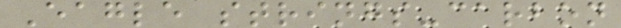Eagle strings-carbon
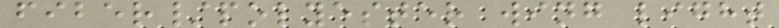fiber/polyester wing light
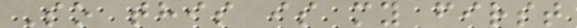So this is my first
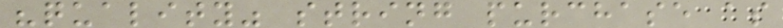"quality" string purchase as
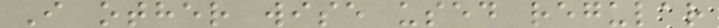I other wise used regular
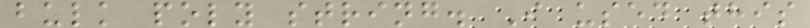bulk poly string. I used this
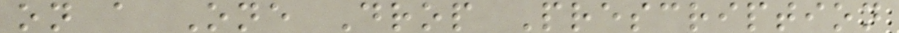on a One Drop Prescription
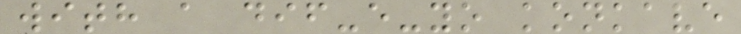with a dif-e-yo konkave
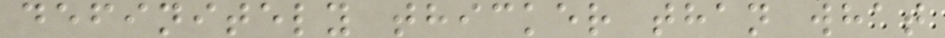definitely thicker than what
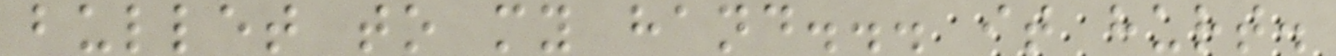bullet to my hand... it hurt.
